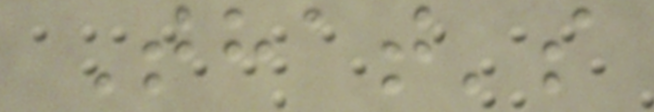That's
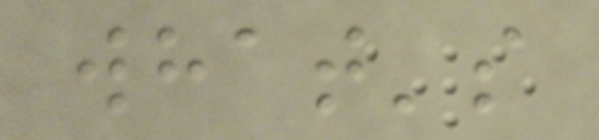what's
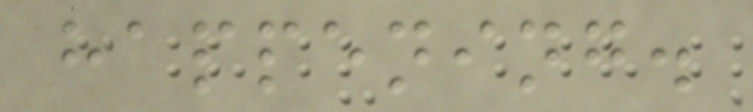happening.
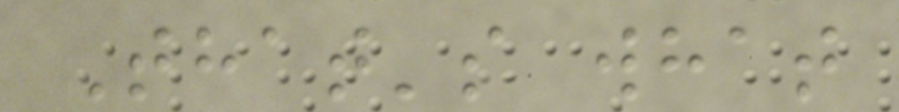That's what
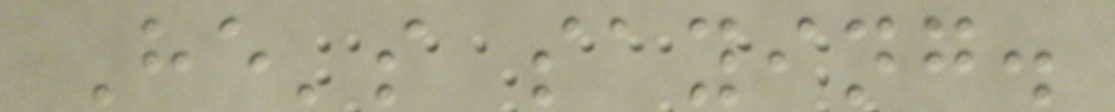He's saying.
